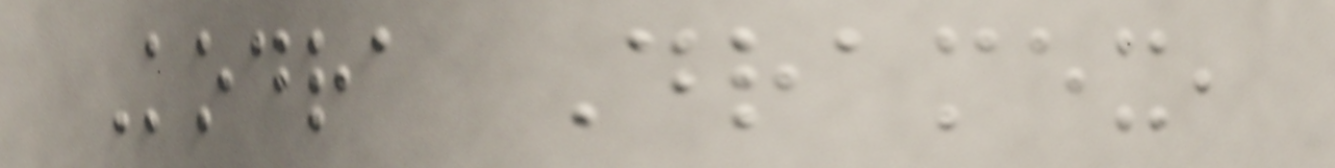Kodra Dramex,
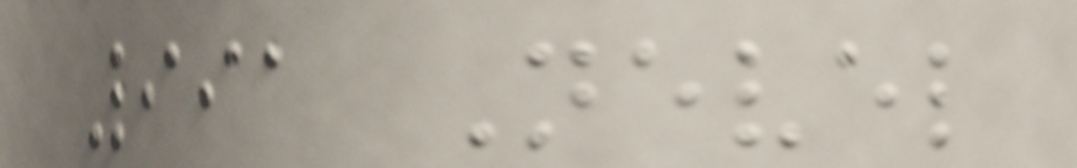991 Nevel
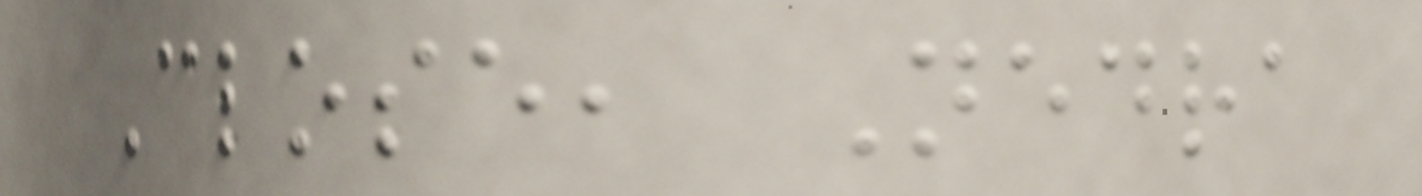Close, Nedra
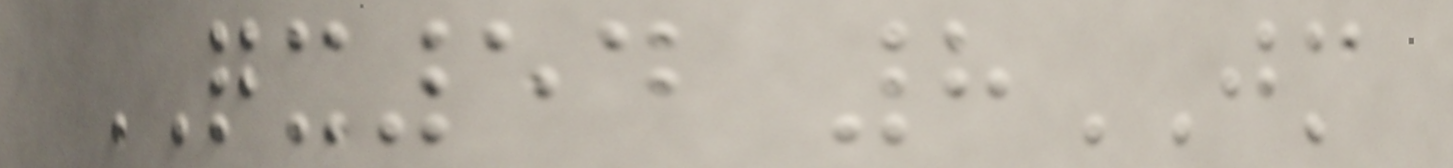QX54 8JM
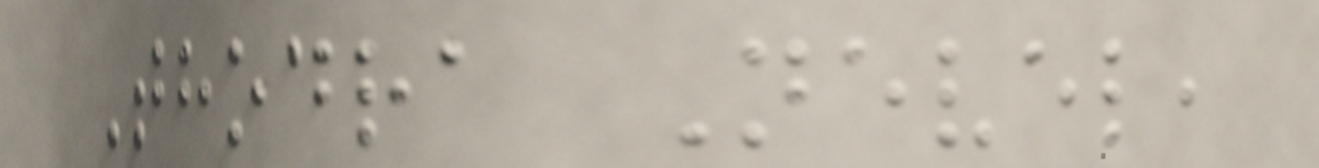Thodra Nevel,
